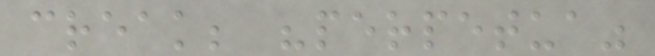creak; "perpetua"
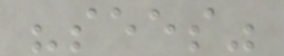"sees"
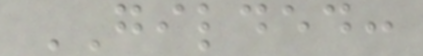GILDED:
